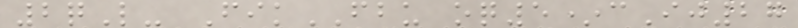2qL- FikFBU oq5*cIj27
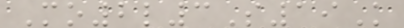Mo2l3S19K
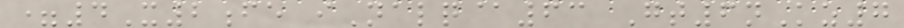=4X2fe iNalq@63 Gt6nKz7
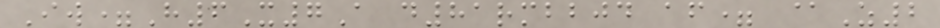Iw=H6X7A d81rmbbjd af= @Z2
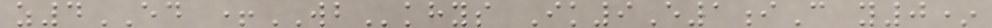z4ED +WBkhys Ik9E1iC y0*
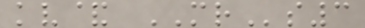kv& MRs3
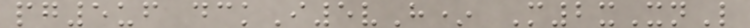pg5uf dckI5vH* M2xXnL
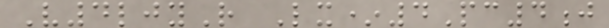V4ljyR Lx*4Pc4j
